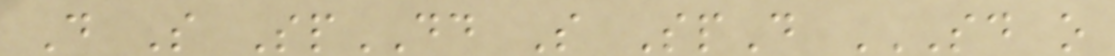D S SpDD S SpD SD O
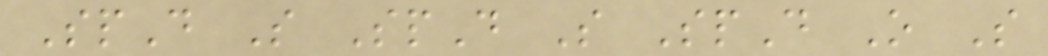SpD S SpD S SpD O S
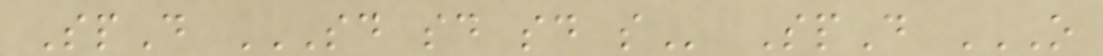SpD SD SD SD S SpD O
